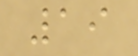19
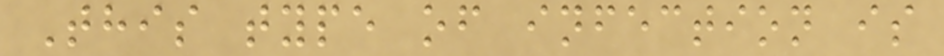This type of infection is
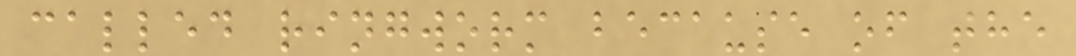called ringworm because of the
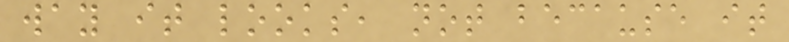way it looks, not because it
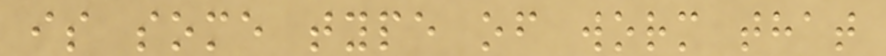is some type of worm that
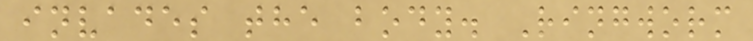invades the body. Ringworm
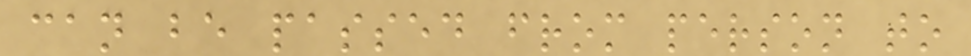can be passed from person to
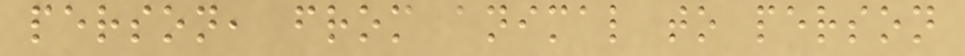person, from animal to person
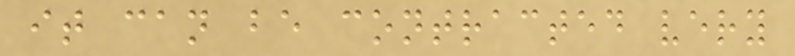it can be contracted very
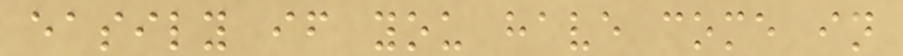easily if you have come in
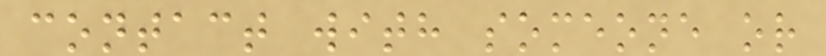contact with someone or
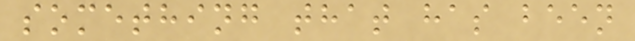something that has been
